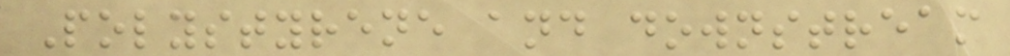Polystyrene and downstream
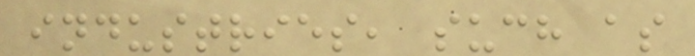industries, such as
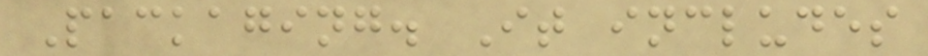Packaging. It includes
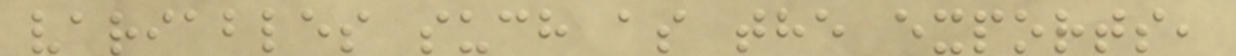variables such as the exports,
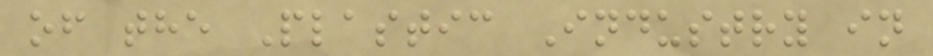of the Plastic Industry in
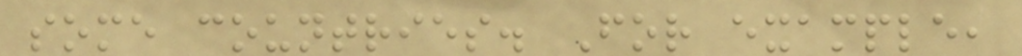some countries. For example,
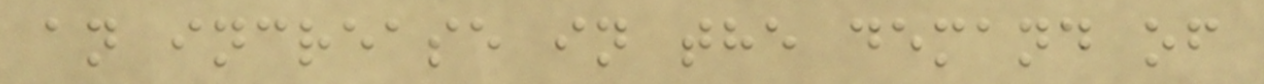an increase in the demand of
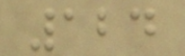124
